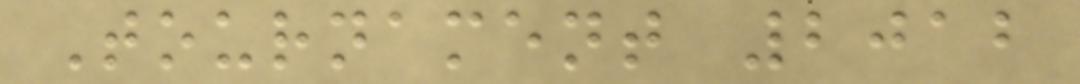Tournament 2012
